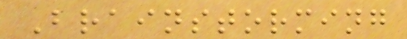Brainstorming
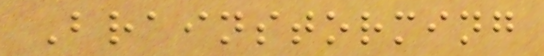Brainstorming
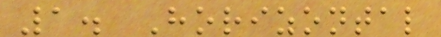1. Horizontal
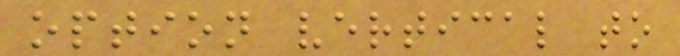option vertical to
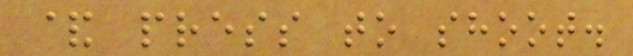& press to shoot.
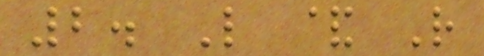2. L & R
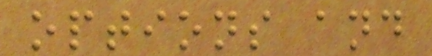options and
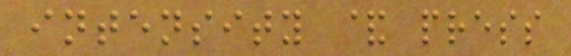intensity & press
